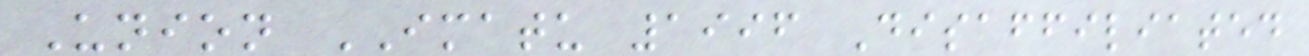Union IMATU 1996 Disaffiliated
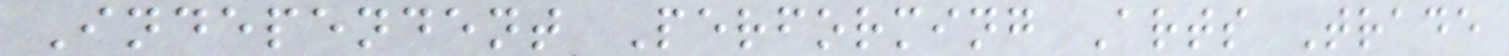Independent Performing Arts Trade
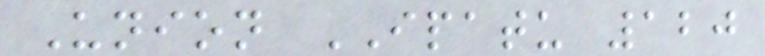Union IPATU 120
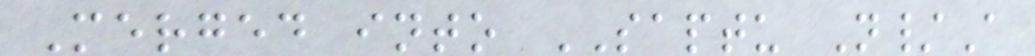Merged into SAPTU N/A
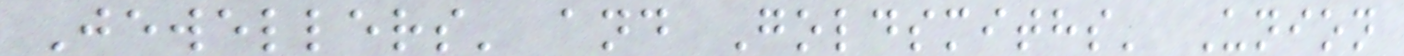Jewellers' and Goldsmiths' Union
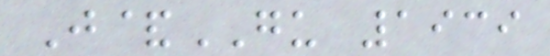J&GU 1939
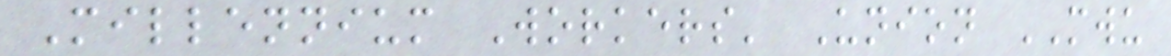Millennium Workers' Union MWU
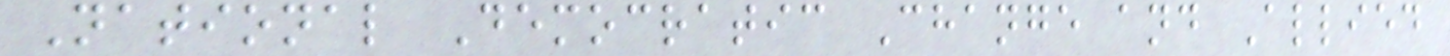National Democratic Change and Allied
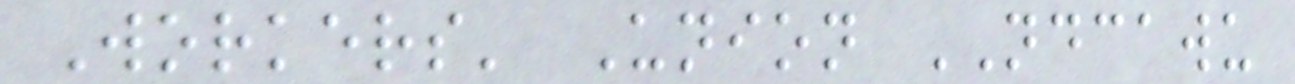Workers' Union NDCAWU
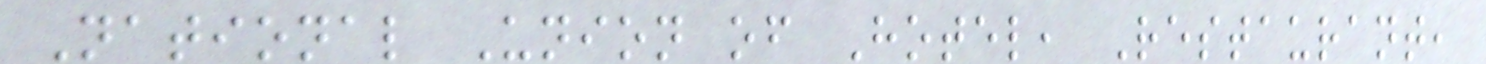National Union of Hotel, Restaurant,
